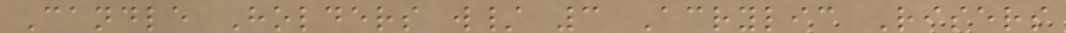Candle Holders w/ 3 Acrylic Risers
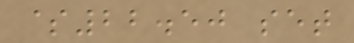$22.50 set
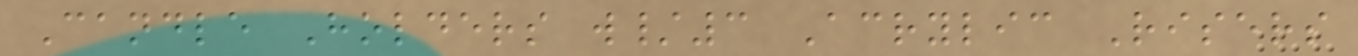Candle Holders w/3 Acrylic Risers
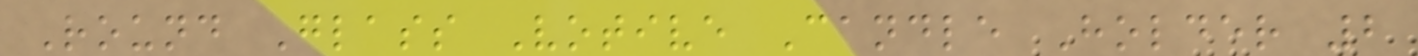Round Glass Votive Candle Holder 2
